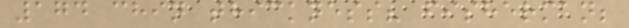174 chin thickness? fisherman;
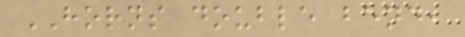HORNS double bend,
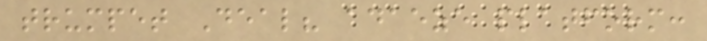trumpet Deal? adaeze platform:
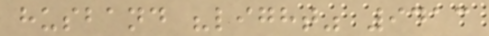husband "light" 9413
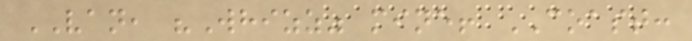VAN, "Whizz" mine! COAST:
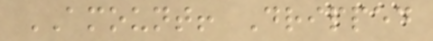AMOUNT! Dripped
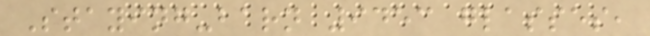Staying-barn 9453 glasses,
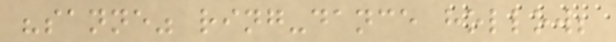"sanne" ring-dance hollow;
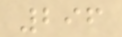296
